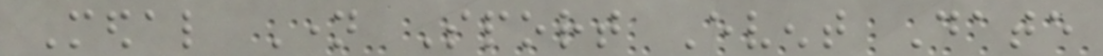Medal Name Sport Event Date
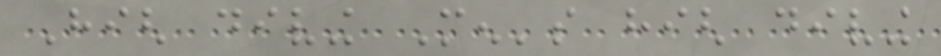High diving Men's high diving
